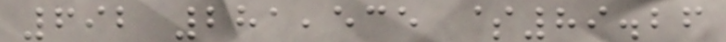692 281,535 $89.26
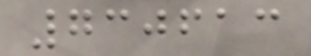730613
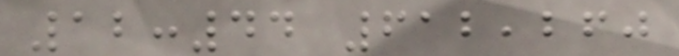12:44 612,260
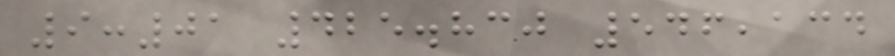9:01 425.830 546,134
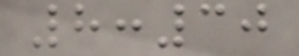8:30
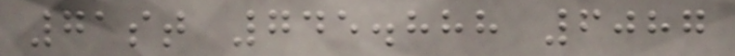71st 745.888 6087
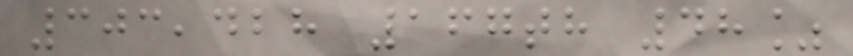303,428 167th 48%
